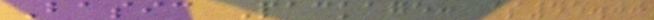Basic Package: $45.00
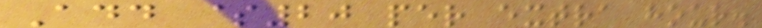Add $20 per extra hour.
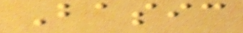Basic
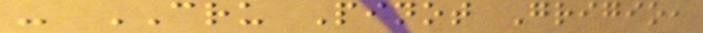- CRU Pinot Grigio,
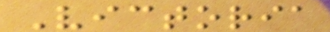Victoria
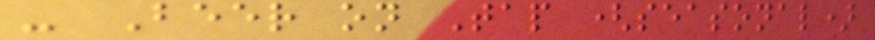- Beer on Tap (seasonal)
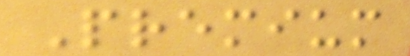Premium
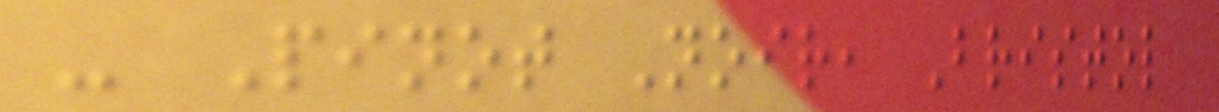- Pinot Noir, Bristol
